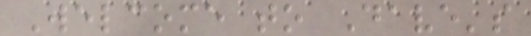Welcome to Dave's
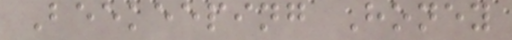Beekeeping Honey
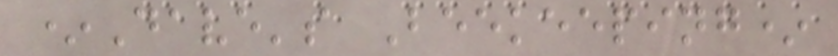*Dave's Beekeeping*
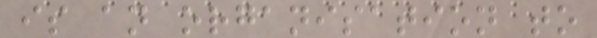is an organisation to
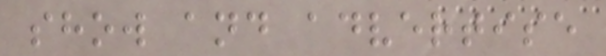show and advertise
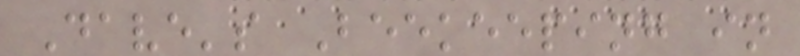Dave's Beekeeping in
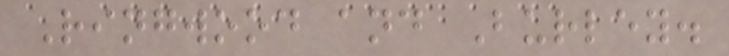Ringwood and Burley.
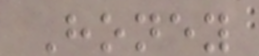Honey
